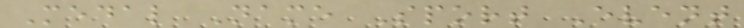Medal Name Sport Event
